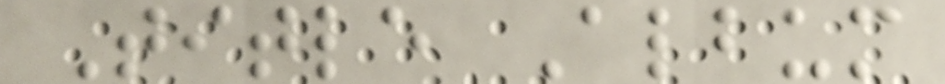Title Album
